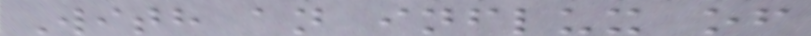With an influx of
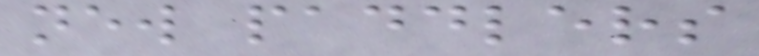new paddlers
